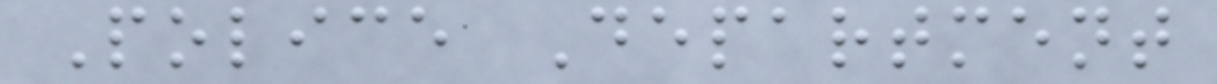Police Department
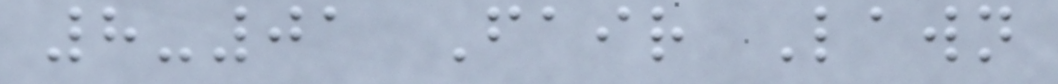8-01 Fair Lawn
